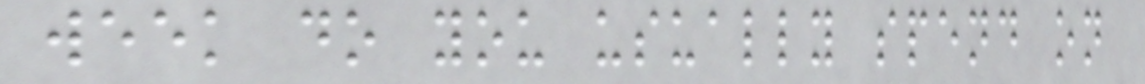week do you usually spend on
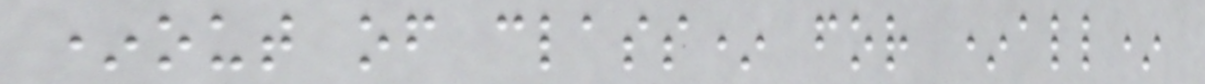*out of class* for *all*
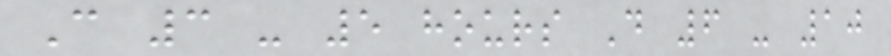C 3 - 5 hours D 6 - 10
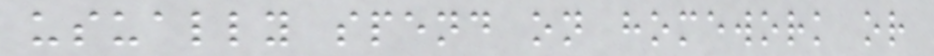usually spend on homework or
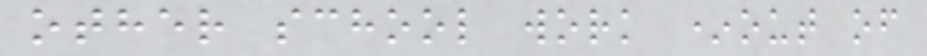other school work *out of
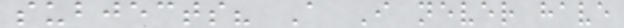subjects? A I never have
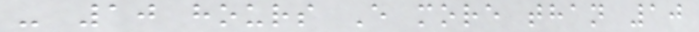- 10 hours E more than 10
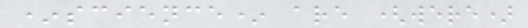*science* are (were)
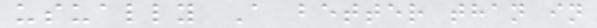usually A better than in
